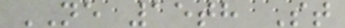NE 15th St
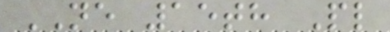NE 15th Pl
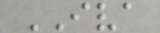IVA
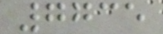7735
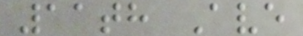11th Ave
